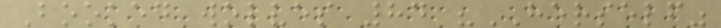Booked wolves 84 "HERSELF"
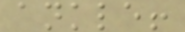ankle!
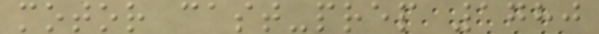motor cast-prep 1780
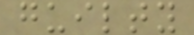guilty
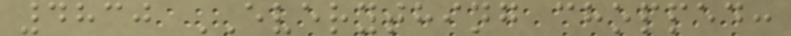4830 EVERYTHING chopped:
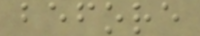before
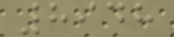8948
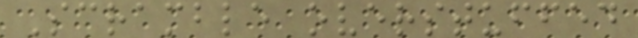Scramble overstuffed
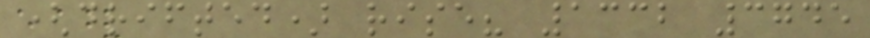(drifted) rise? 1332 3745
